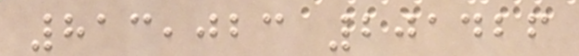813,023 201426
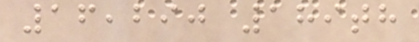16,290 189th
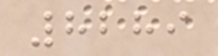8289
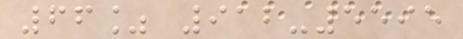66% 912-5595
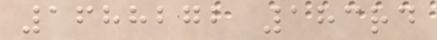1688272 183rd
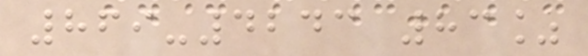869-4243 83%
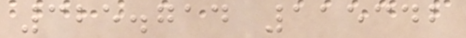325.714 115342
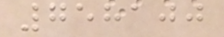758100
